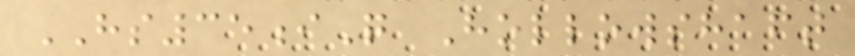HS35iQ Hollowshaft
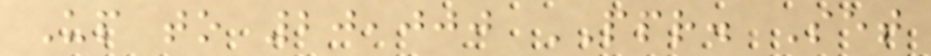Up to 20,000 PPR. Set
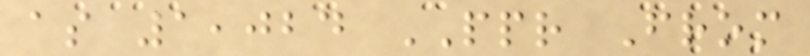as 1,024 PPR From
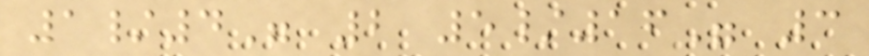1/4" 2 5/16" 3
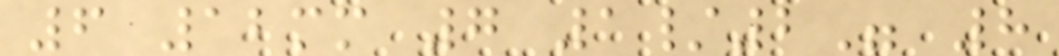6 12mm 7 1/2" 8
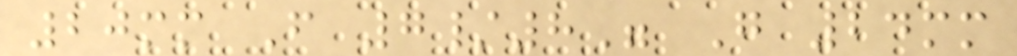20mm F 7/8" G 24mm
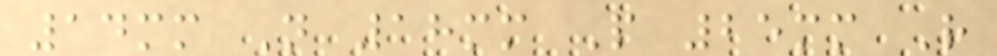14mm N 18mm P 25mm R
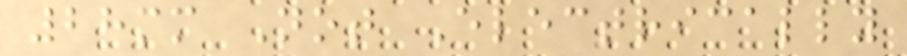28mm Not Electrically
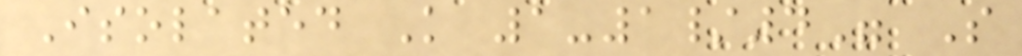Isolated K 1-1/4" S
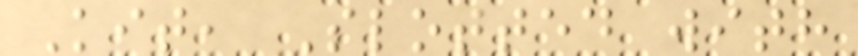Kit, Slotted with
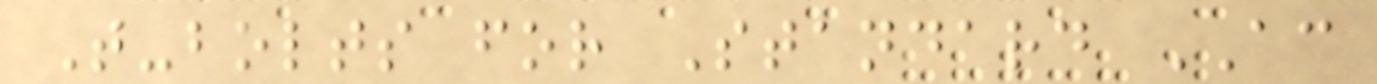T-bolts for Standard AC
